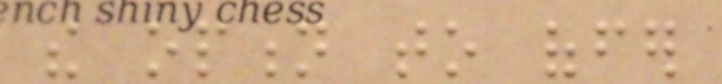the option to offer
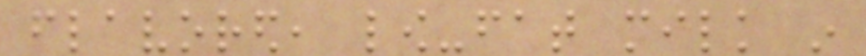flavored, low-fat milk in
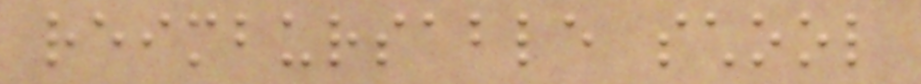reimbursable school
